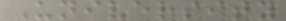University
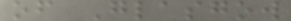of Glasgow
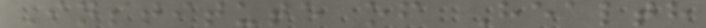Institute of Health
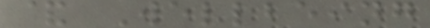& Wellbeing
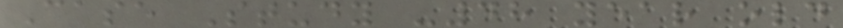Case Study -48 year old
